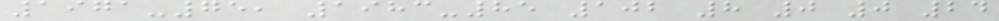1971-75, 1983-85 102 8 0 0 24
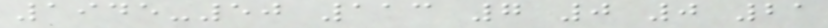1945-50 113 7 0 0 21
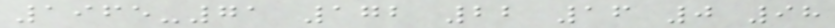1965-71 172 22 16 0 98
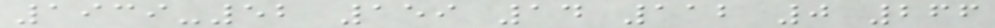1939-52 159 14 112 0 266
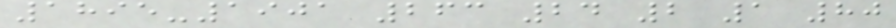1895-1901 263 24 2 1 80
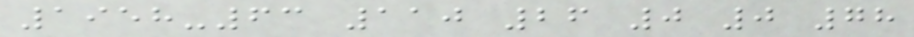1958-63 110 26 0 0 78
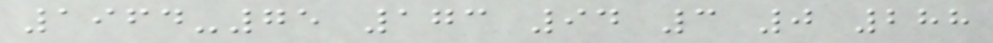1964-75 173 94 3 0 288
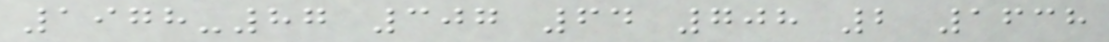1978-87 307 64 708 2 1638
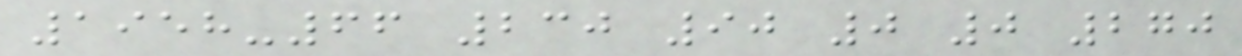1958-66 230 90 0 0 270
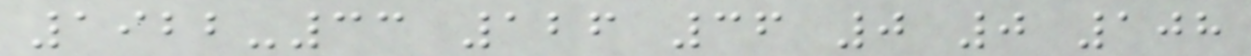1922-33 126 36 0 0 108
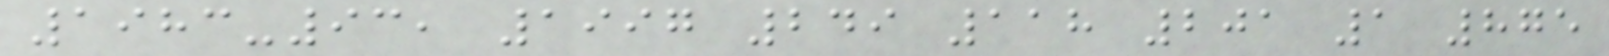1983-93, 1997 249 118 201 1 875
